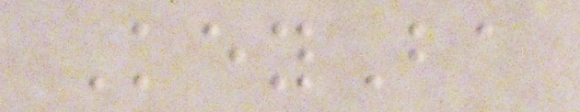KeyBa
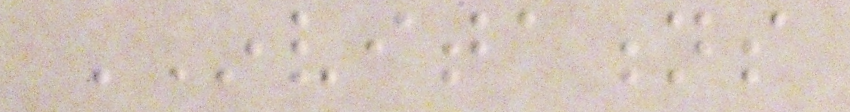INVITATIONS
